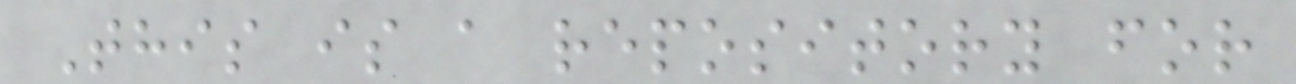This is a repository for
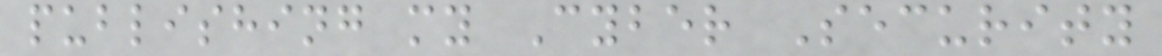publishing my Cyber Security
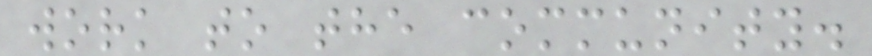work to the community.
